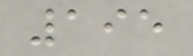195
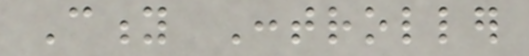City Controller
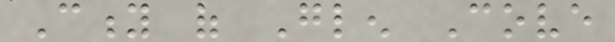City of Glen Cove
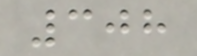308
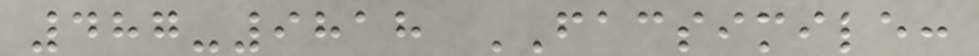487-9818 FACSIMILE:
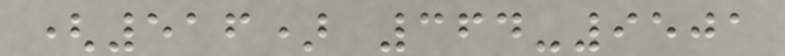(516) 364-9501
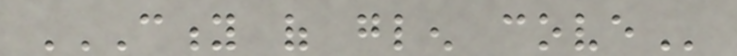CITY OF GLEN COVE
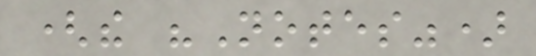(the "Notes")
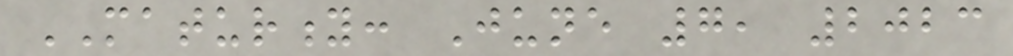MATURITY: June 7, 2023
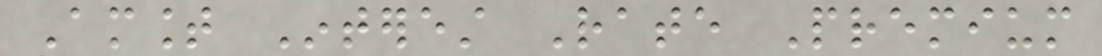Amount Interest Rate Premium
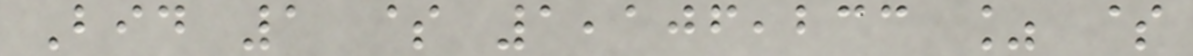Bid 1 $ 1,106,233 % $
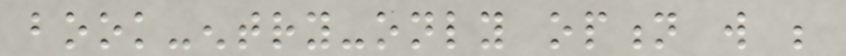book-entry-only option will be
